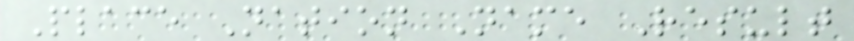Place Nation Name Result
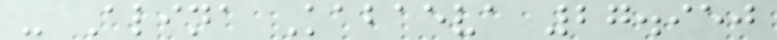- Alina Kabaeva 27.950
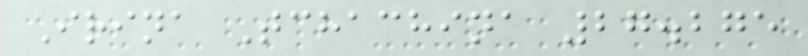Irina Tchachina 27.275
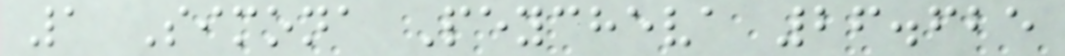1 Simona Peycheva 26.625
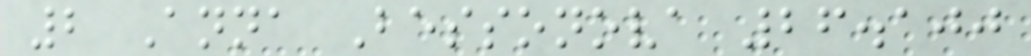2 Anna Bessonova 26.100
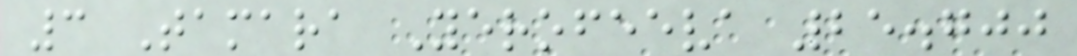3 Tamara Yerofeeva 25.700
